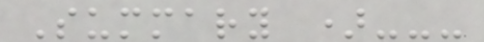Summary )---
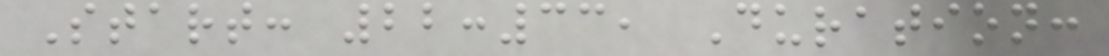Start: 22:33, Duration:
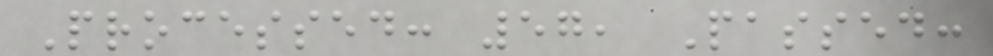Processed: 57, Passed:
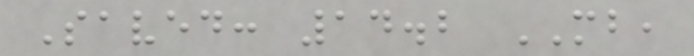Saved: 14.2 MB,
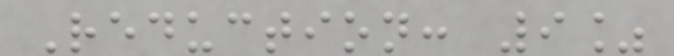Reduction: 9%
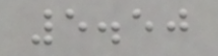5.50
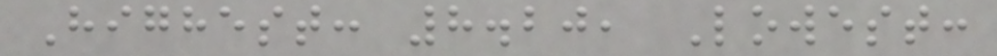Highest: 8.20, Lowest:
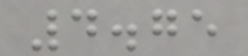4.75
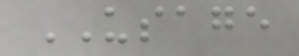USAGE
